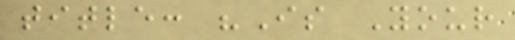title: "Is Your
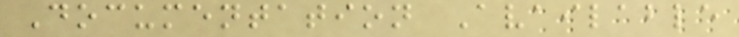Documentation Available
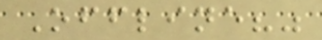Offline?"
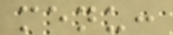menu:
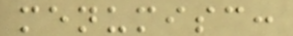menumisc:
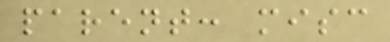parent: misc
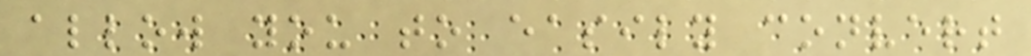allow you to easily convert
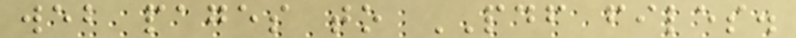web pages to PDF files.
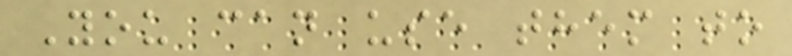You can use them to
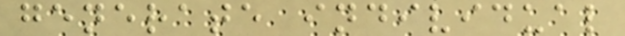generate individual
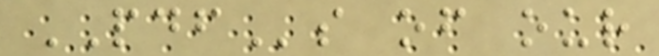PDFs of our
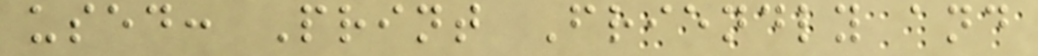used: Print Friendly and
